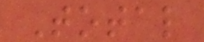Total
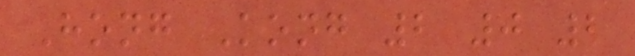Hong Kong 2 0 2
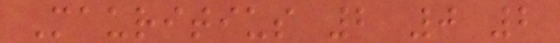Mauritius 2 0 2
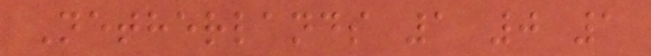Netherlands 1 0 1
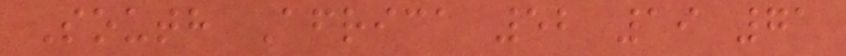South Africa 52 19 71
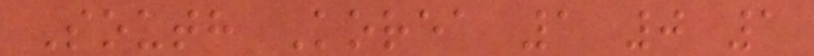South Korea 1 0 1
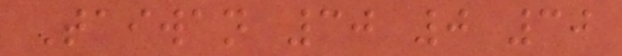Taiwan 30 0 30
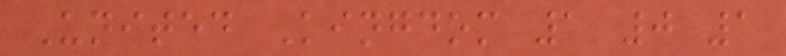United Kingdom 1 0 1
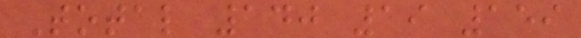Total 140 19 159
